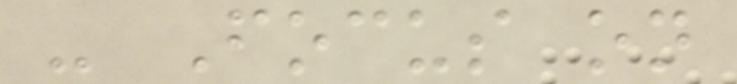- Focus on
